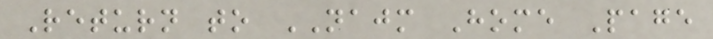Return to NAJM Home Page
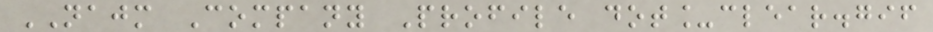NAJM Company Profile dot_clear.gif
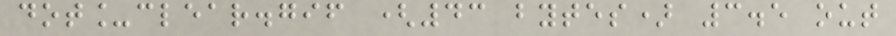dot_clear.gif (43 bytes) 3.5 out
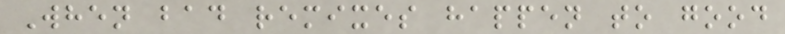When bad remixes happen to good
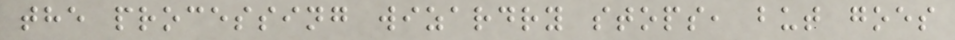the processing wizardry stops, but goes
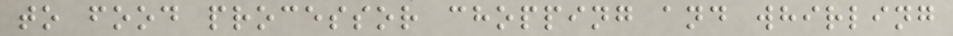to food processor chopping and whirling
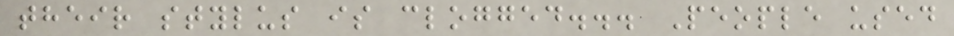their stylus is clogged... People used
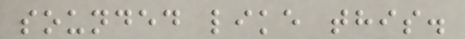sounded like this.
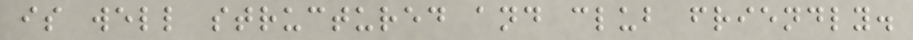is well structured and club friendly.
